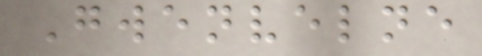Gwenvelne
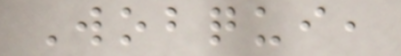Wobqui,
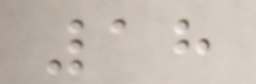18
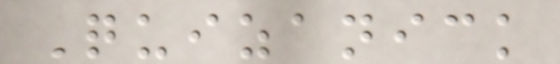Quizanick
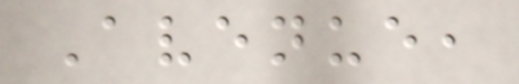Avenue,
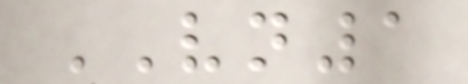VN1
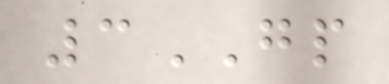3GP
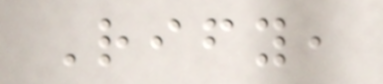Rify,
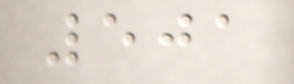501
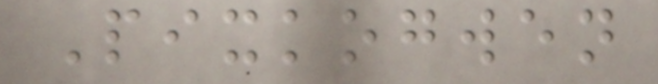Pixkogwen
